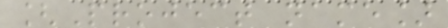[Project name]
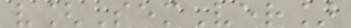v[SemVer]
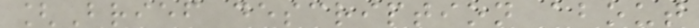[Brief description about
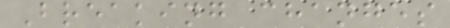Breaking changes
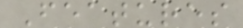Features
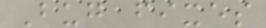Bug fixes
